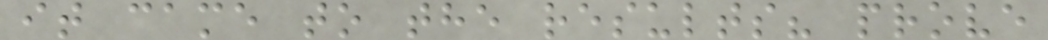it came to the results? prove
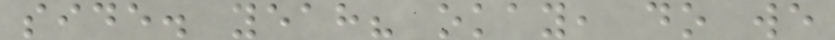side. yeah? okay, do we
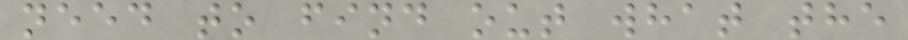need to find out what the
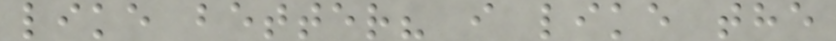like better? i like the
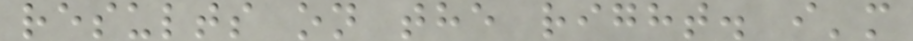results on the right. i'm
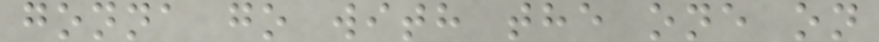gonna go with the one on
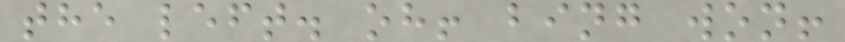the left. oh! bing won!
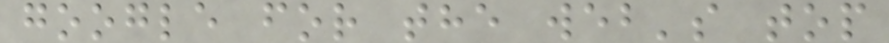google for the web's top
